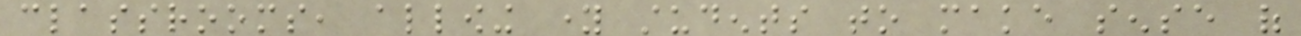classrooms, allowing young students to make sense of
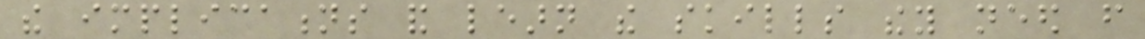the implications and learn the skills they need from
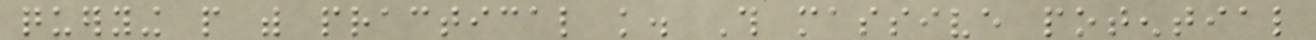querying people with practical knowledge. This massive potential
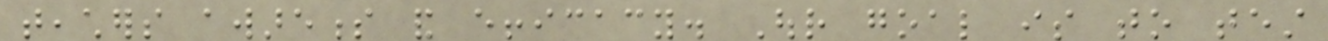teachers awareness and efficacy. Our goal is to test
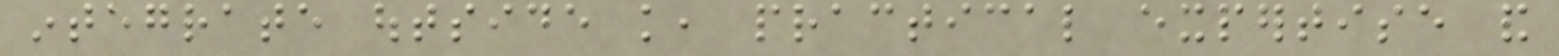integrate outside knowledge, practical expertise and
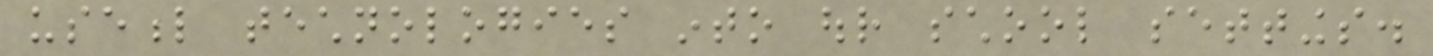useful technologies into our school settings.
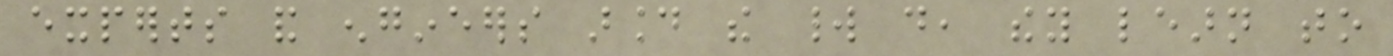experts and engineers around the world do, they learn to
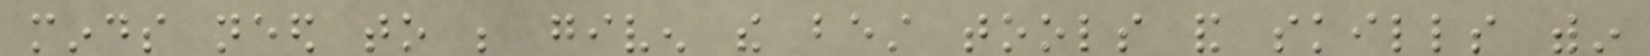minds need to be given the best tools and skills within
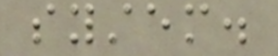system.
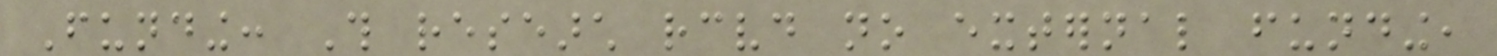Funding: This research received no external funding,
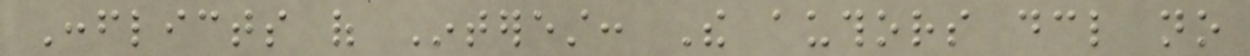Conflicts of Interest: The authors declare no
